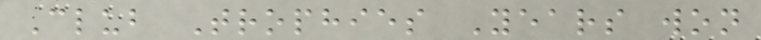Club Trophies Years won
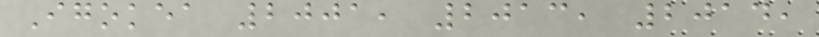Igokea 2001, 2013, 2014,
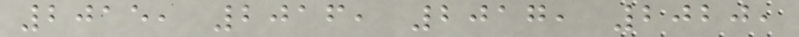2015, 2016, 2017, 2020,
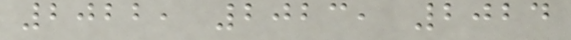2022, 2023, 2024
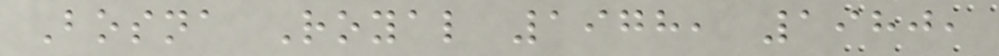Bosna Royal 1978, 1980,
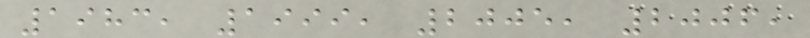1983, 1999, 2005, 2006,
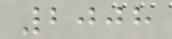2008
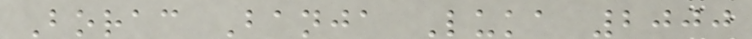Borac Banja Luka 2000
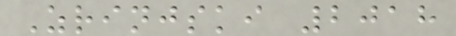Zrinjski 2018
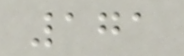171
